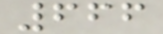666
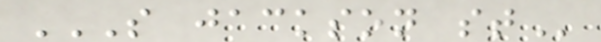S JACKSON ST
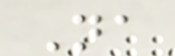Na
